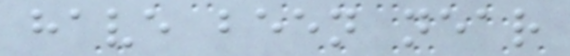have been near
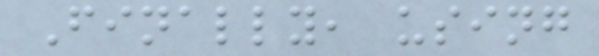Finally, using
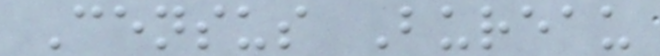Census Bureau
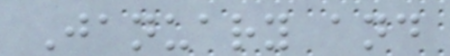January and
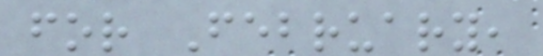for February,
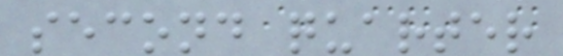second quarter
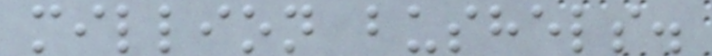million bushels.
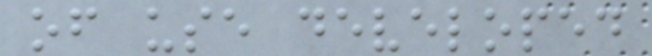of use developed
